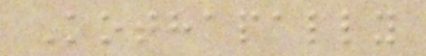Kothapally
